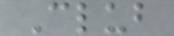Club
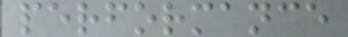performance
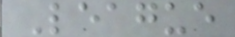League
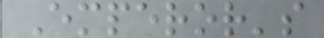Emperor's
